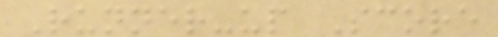Runner-up Score
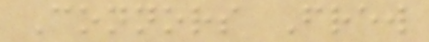Connors Frew
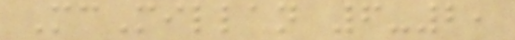McMillan 6-2,
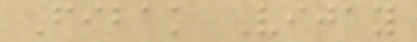Fibak Vijay
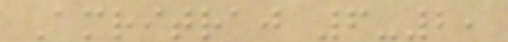Amritraj 6-2,
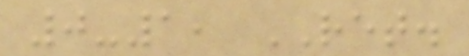0-1, RET.
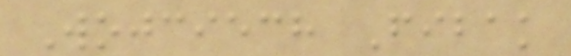Wojciech Fibak
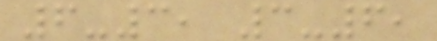6-3, 3-6,
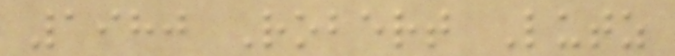1980 Robert Lutz
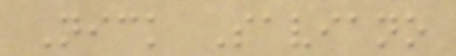Nick Saviano
